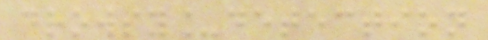drowsy_detection
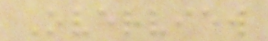Overview
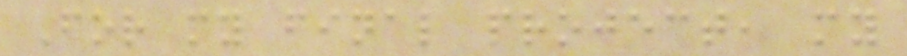For my final project, my
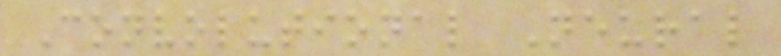Convolutional Neural
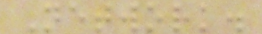Network.
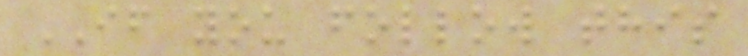IF you follow this
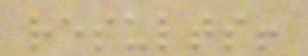results!
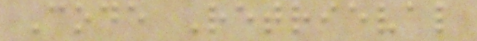Code Retrieval
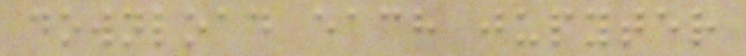download each jupyter
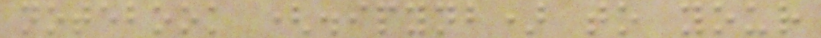notebook (.ipynb) to your
